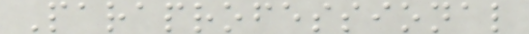Paraprofessional
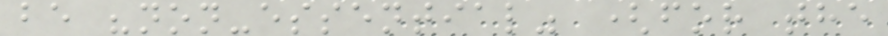be "non-essential" (for the
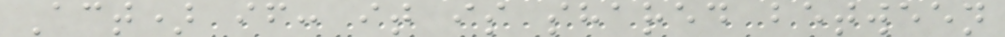Act) if: it is shared between
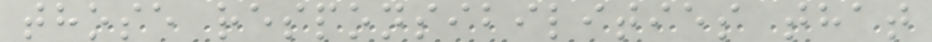those responsibilities that
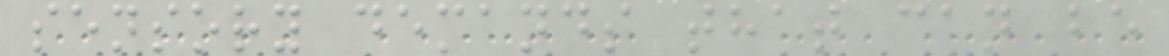sensory demands that can be
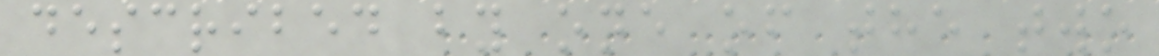described by one of the two
